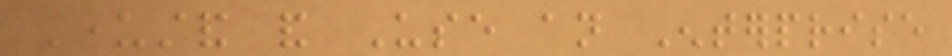Understand and Use an Enterprise
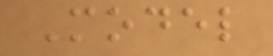Model
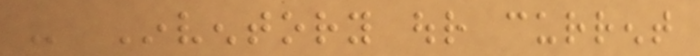- Inventory our current
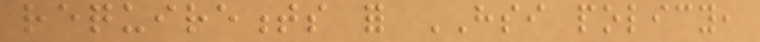requirements for HSI policy,
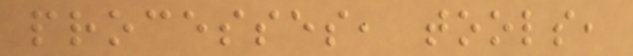processes, tools,
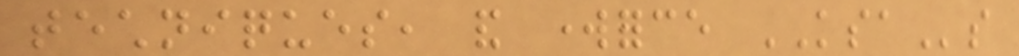techniques, and workforce KSAs
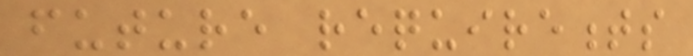future requirements
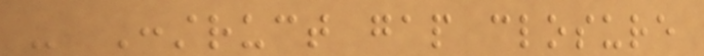- Construct gap closure
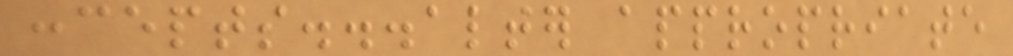concepts...alter appropriate
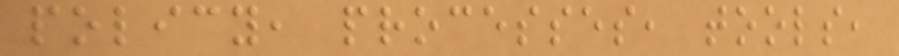policy, processes, tools,
